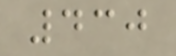430
